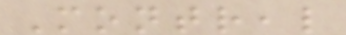Montreal
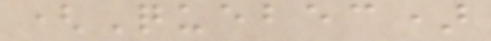(Quebec)
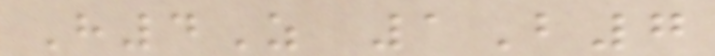H4Z 1B7
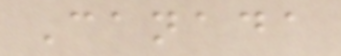Canada
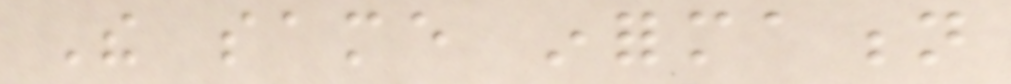The same information
